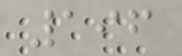196
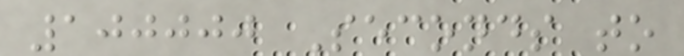100000 Seconds to
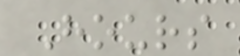Hours
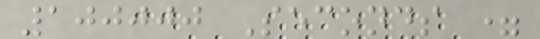100000 Seconds =
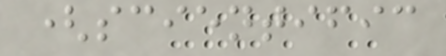(scientific
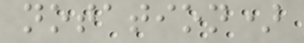notation)
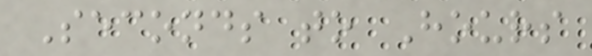Seconds to Hours
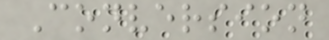Conversion
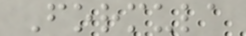Formula
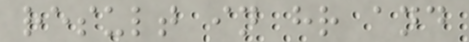result in hr and
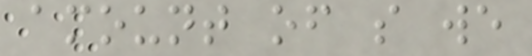amount of s we
